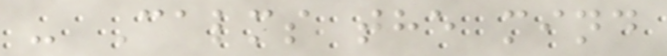- Calms the mind
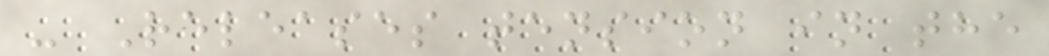- Releases tension in the
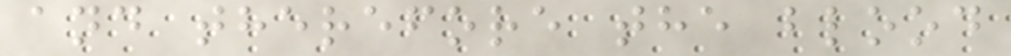and therefore the blood
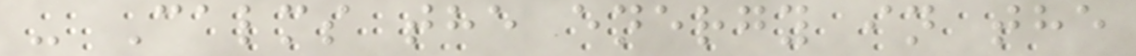- Calms the energy in the
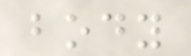body
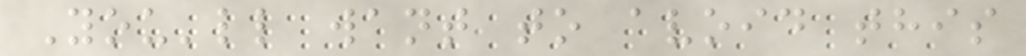You'll want to avoid this
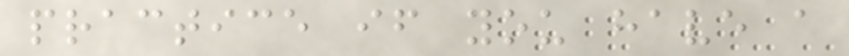practice if you have a
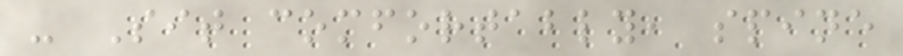- Sit comfortably, spine
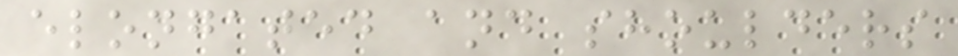elongated and shoulders
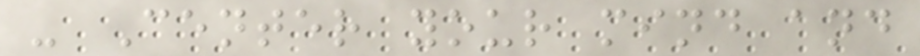- Center your mind and
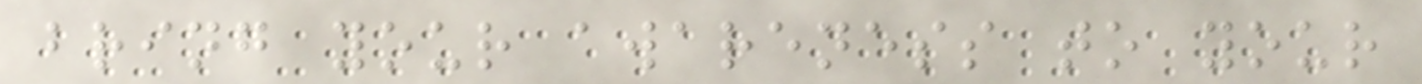bring your awareness to your
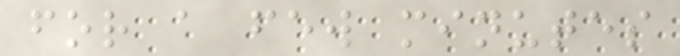for a few minutes
